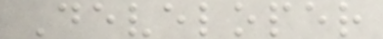Developer
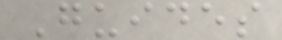Guides
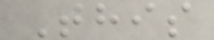This
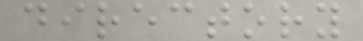directory
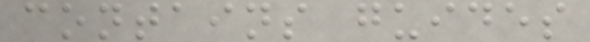contains guides
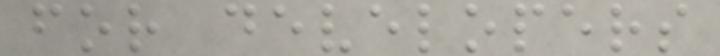for developers
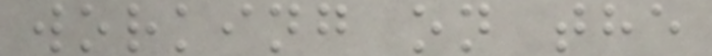working on the
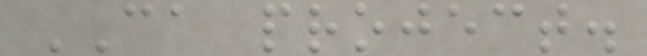CA project.
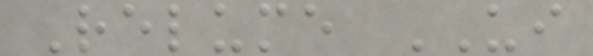Relume UI
